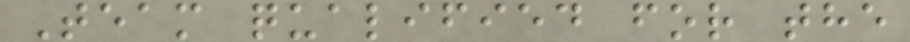Team qualified for the
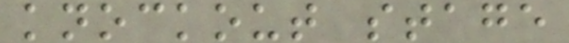knockout stage
